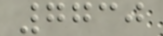7730
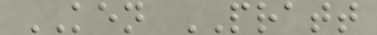KEN PRATT
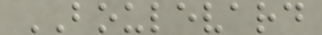BOULEVARD
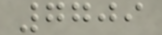7709
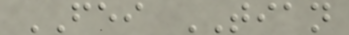FEI TIAN
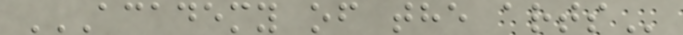ACADEMY OF THE ARTS
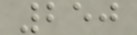250
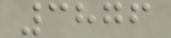3876
